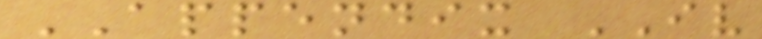APPENDIX IV
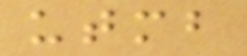utmb
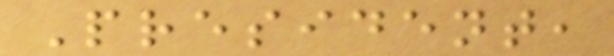President,
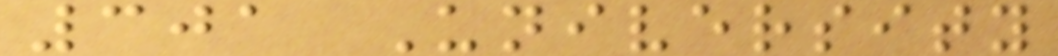301 University
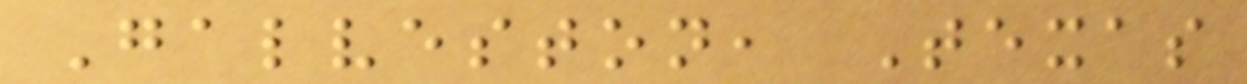Galveston, Texas
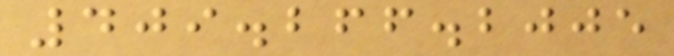409.266.2005
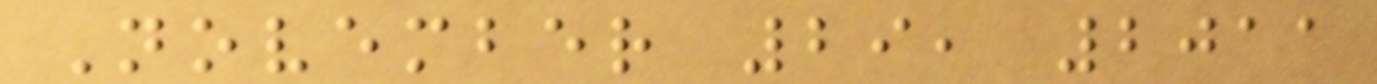November 29, 2011
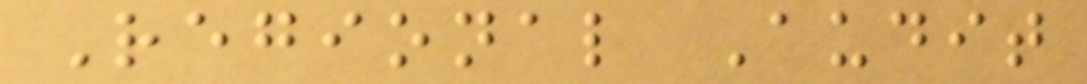Regional Audit
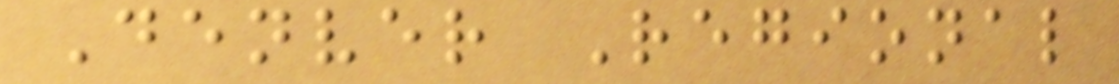Denver Regional
